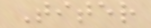Titer
